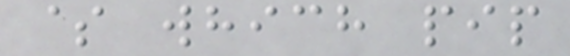$ which pip
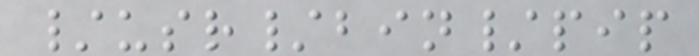/usr/bin/pip
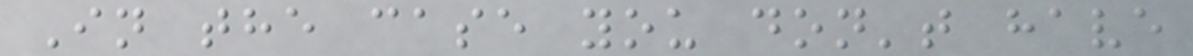In the case you don't have
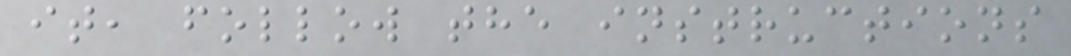it, follow the instructions
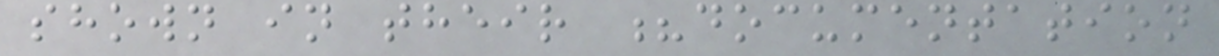shown in their ?documentation
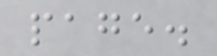page.
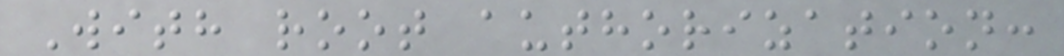With root authorization:
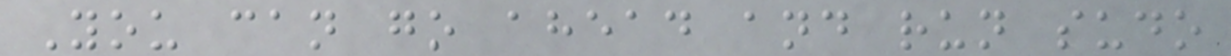You can go ahead and run sudo
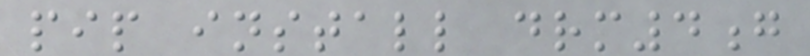pip install drm4g
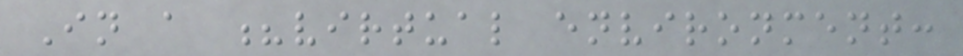In a ?virtual environment:
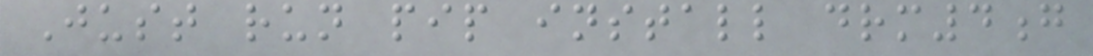Just run pip install drm4g
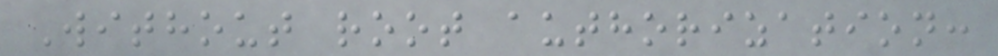Without root authorization:
